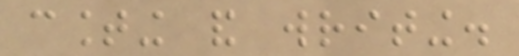counting and writing.
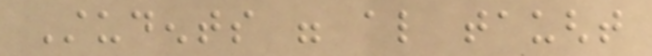Students were also taught
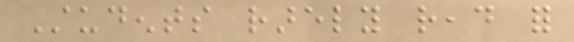Students rarely read for
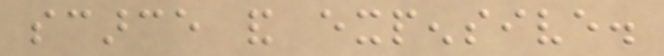scarce and expensive.
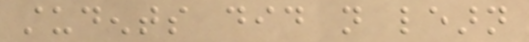students did not learn
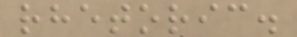rhetoric.
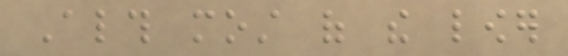Although most of the lower
